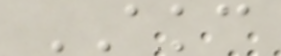AKC
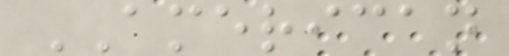AMERICAN
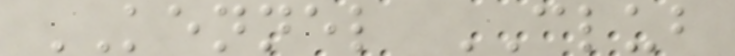KENNEL CLUB
